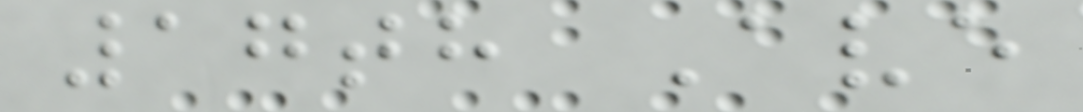17th Ave
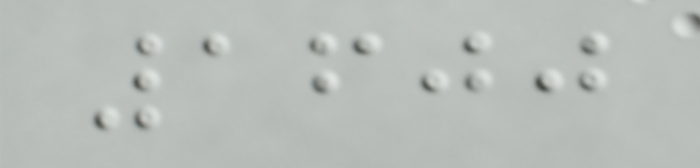1600
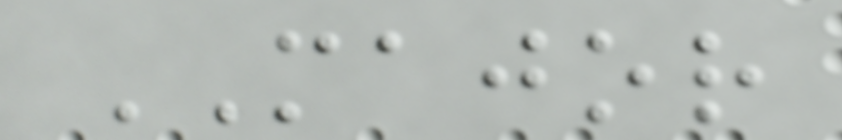MAJOR
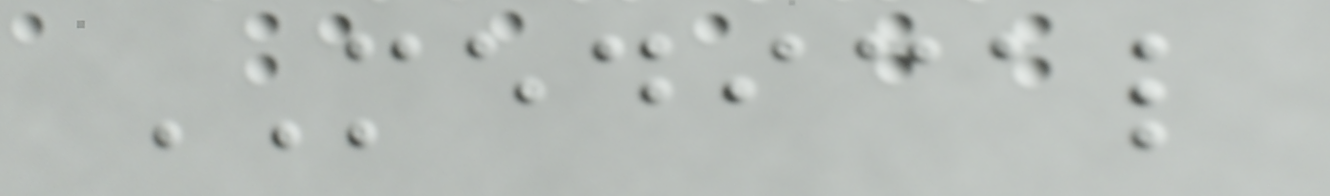MEDICAL
